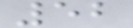52
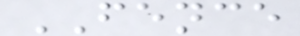FENCE
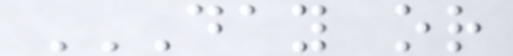DAY OR
